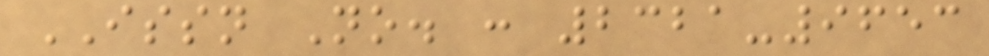ISSN No. : 2321-9653
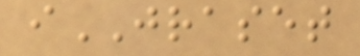iJRASET
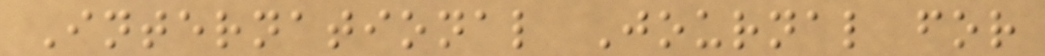International Journal for
